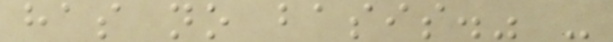has no basis." -
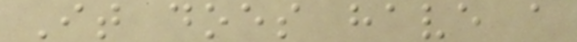It does have a
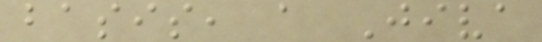basis, a Jiva
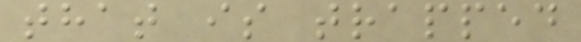that is trapped
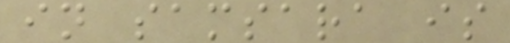in samsara is
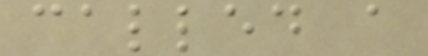called a
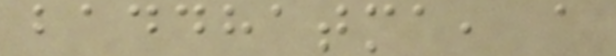baddhatma, a
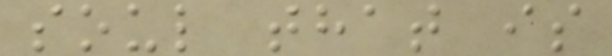soul that is
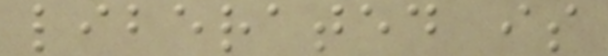liberated is
